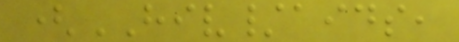(HIV/aids,
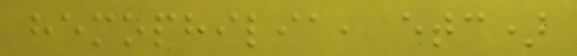hemophilia, etc)
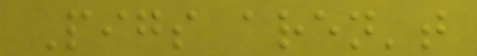Pigs aren't
